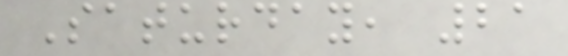Saturday, 21
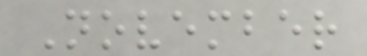November
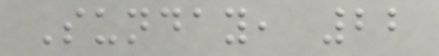Sunday, 22
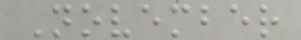November
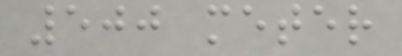500 meter
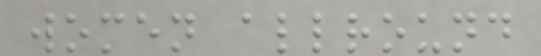women allround
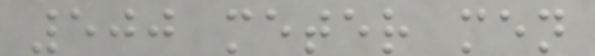500 meter men
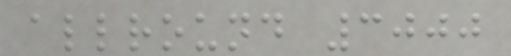allround 3000
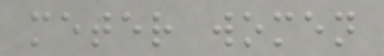meter women
